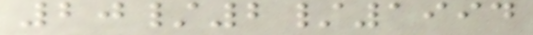20/2/1994
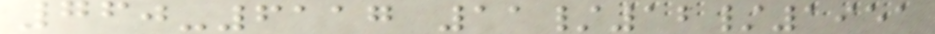760-6117 11/12/1951
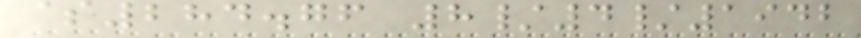$284.76 8/4/1942
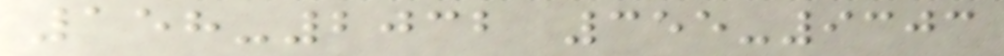158-2032 355-9303
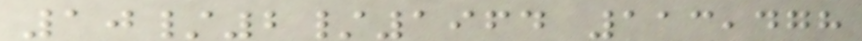10/2/1964 113,478
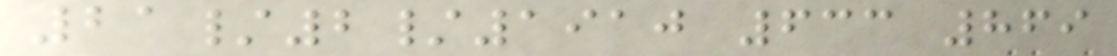21/2/1910 633 869
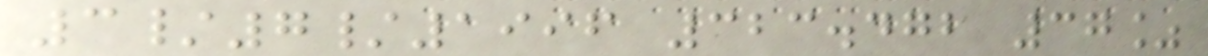3/7/1996 323.472 37%
